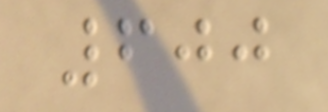600
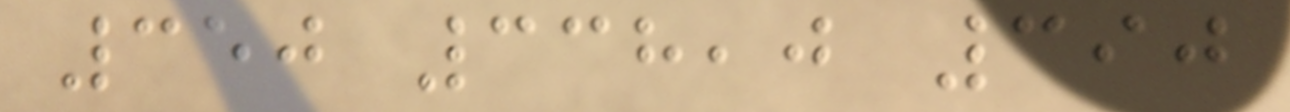350 338,0 390
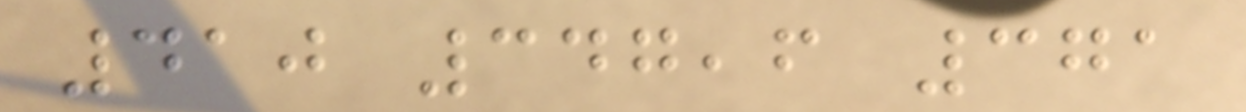410 347,6 371
